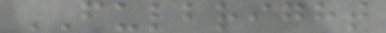FULBRIGHT
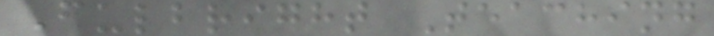Fulbright Teaching
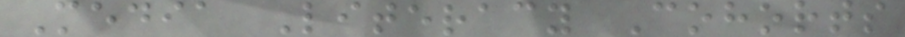Media Literacy Cohorts
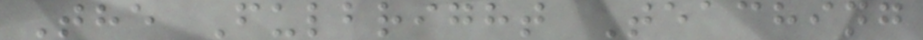The Fulbright Teaching
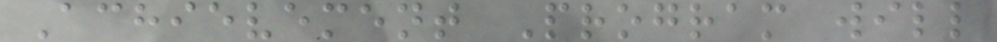Achievement Program will
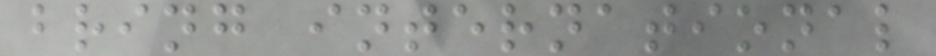bring international
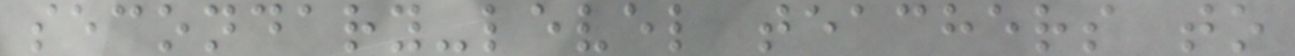secondary-level teachers to
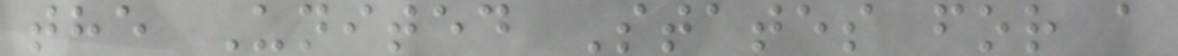the United States for a
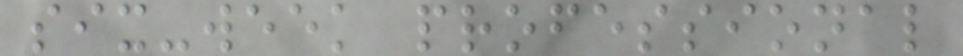six-week professional
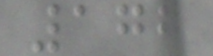172
